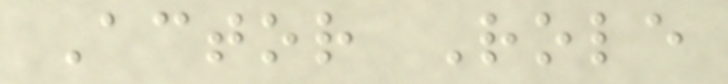Actor Role
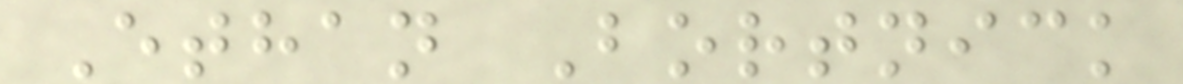Ethan Bortnick
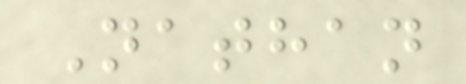Nathan
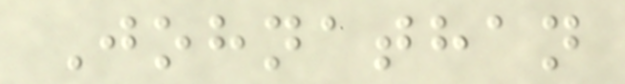Johnathan
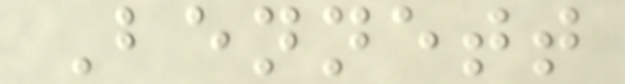Bennett
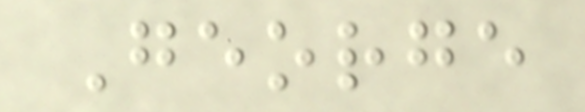George
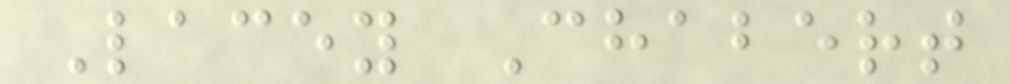Lacey Chabert
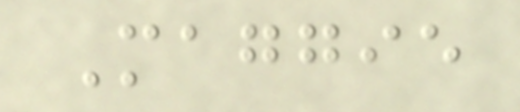Maggie
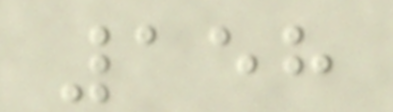158
